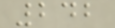242
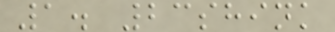1. 23shink
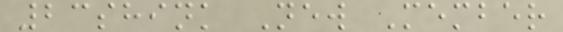23shink New Member
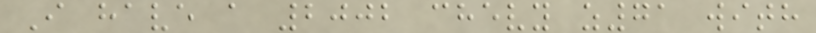I have a 2002 chevy z71 with
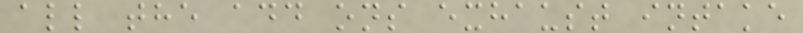all the add ons exhaust intake
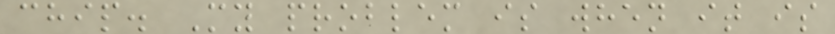chip. My problem is when it is
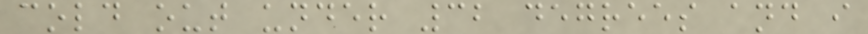cold out under 32 degrees and i
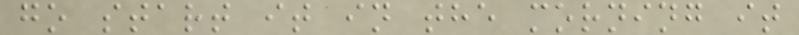go start it in the morning it
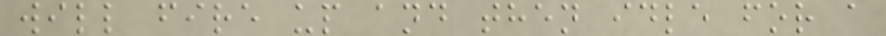will fire up and then idle for a
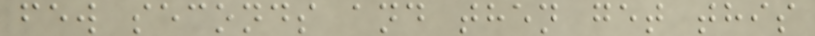few seconds and then get this
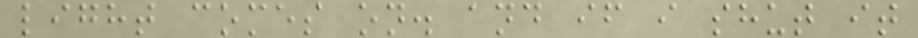light comes on. and if i shut it
